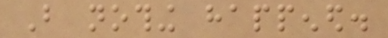But nothing happened.
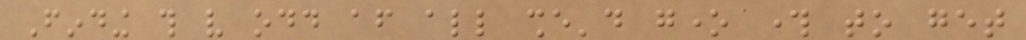Finding this very odd after all she'd gone through to get
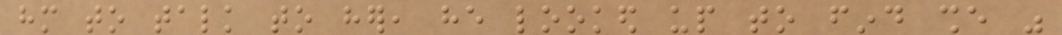him to talk to her, he looked up to find she was
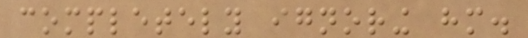completely ignoring him.
